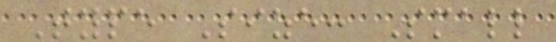Type Size: Small
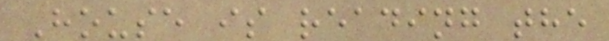House is reading the
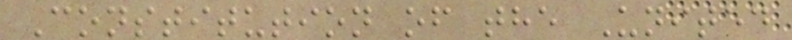Constitution of the United
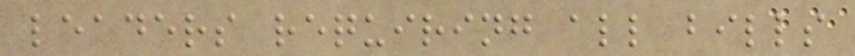leaders requiring all bills
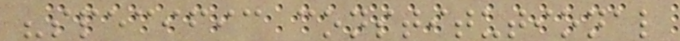"specific constitutional
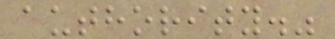authority."
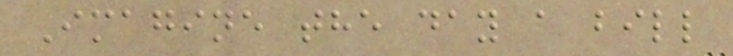Imagine the day a bill
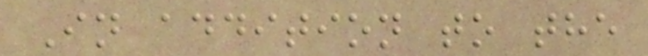In addition to the
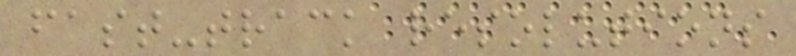fast-track resolutions
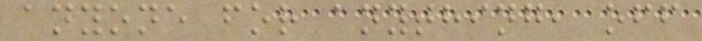anyone for anything, off
